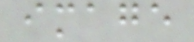image
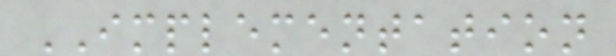IMPLEMENTATION
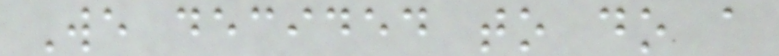We decided to do a
